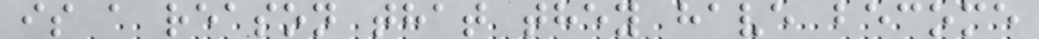is a reason that they have become
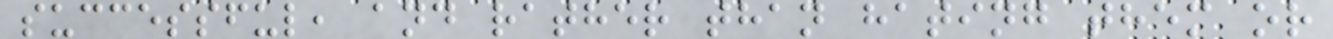successful, and rather than hating them or
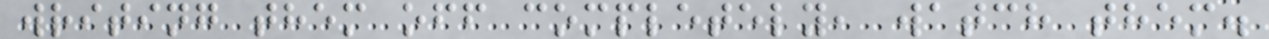writing them off completely, watch them.
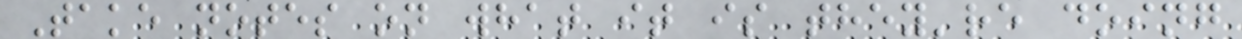Take notes on what it is they're doing
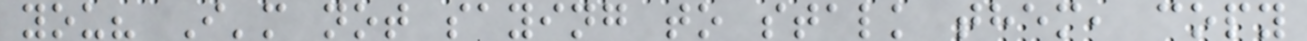you? I'm not saying to stalk them, copy
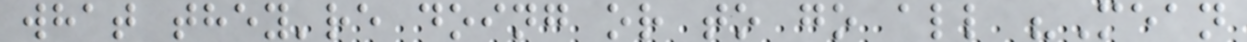what they're doing or to go all "Mean
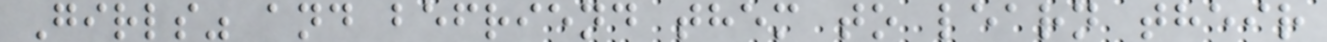Girls" and befriend them to learn their
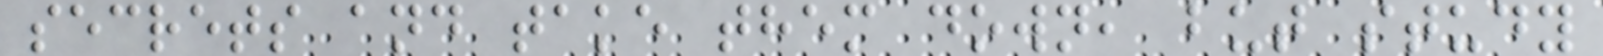secrets and take them down, but study
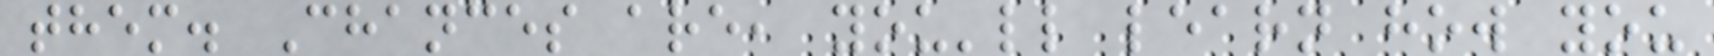them. Chances are, you'll learn how you
